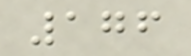176
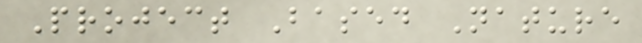Project Based Nature
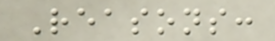Reasons:
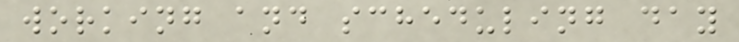working and scheduling day
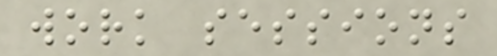work sessions
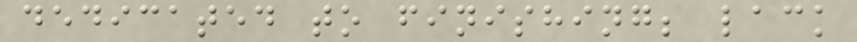dedicated to finishing; lack
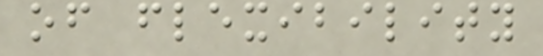of flexibility
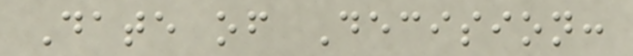Date of Decision:
